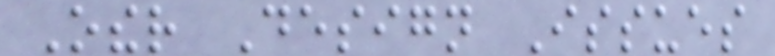Other Design Issues
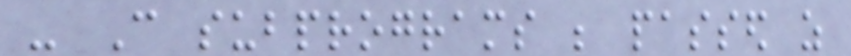- Can subprograms be passed as
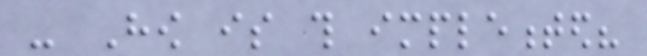- How is this implemented?
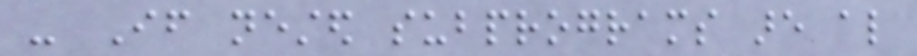- If nested subprograms are also
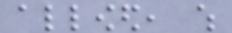allowed, which
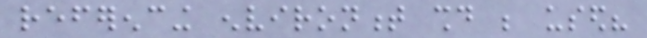referencing environment should be used?
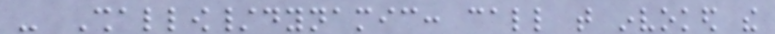- Shallow/dynamic: call that invoked the
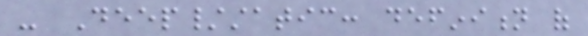- Deep/static: definition of
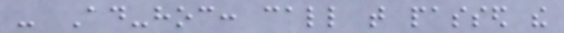- Ad-hoc: call that passed the
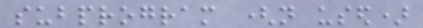subprogram (not used)
